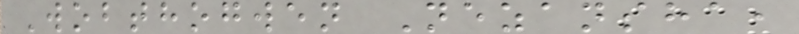Wobthogwen Nezansha,
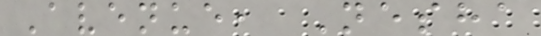Avenue, Nesha
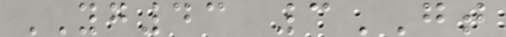YG43 3GT
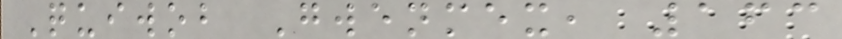Quiwob Gwenmex, 163
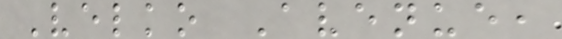Velko Avenue,
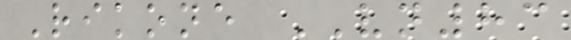Rikone VN83
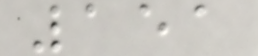151
